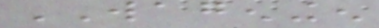WAGENINGEN
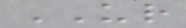UR
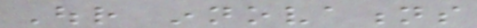Our innovations
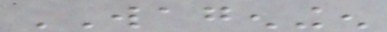WAGENINGEN
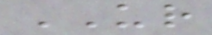UR
